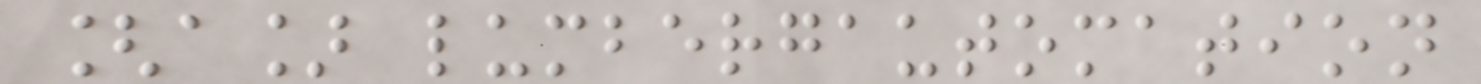[a] lumbergautomation
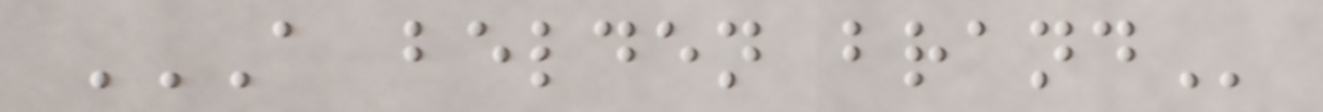A BELDEN BRAND
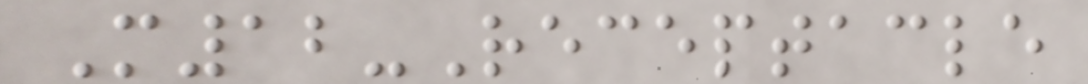M12-Receptacle
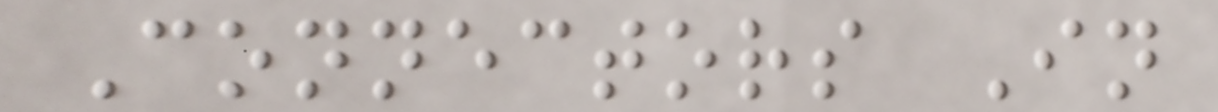Connectors In
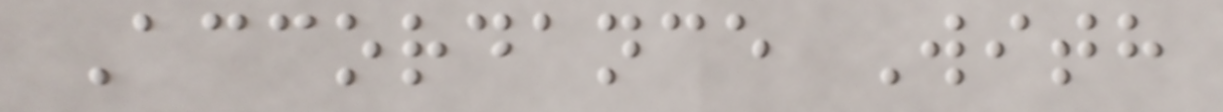Accordance With
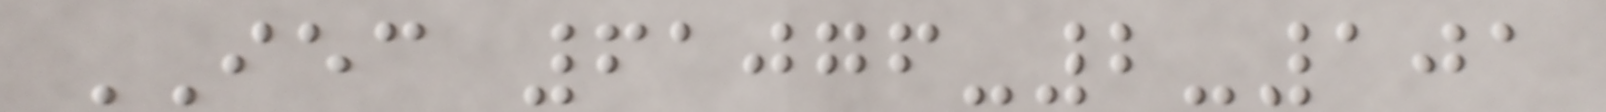IEC 61076-2-101
